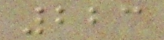223
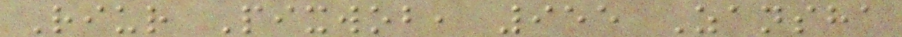Riur Pixwob, 955 Zansha
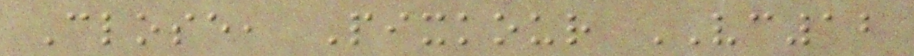Close, Pixkour VC12
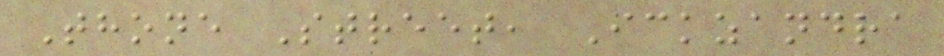Thone Street, Ickzandra
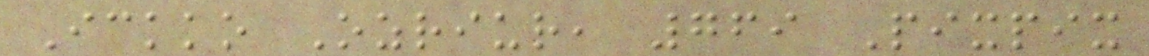Ickko Ozriur, 769 Pixpix
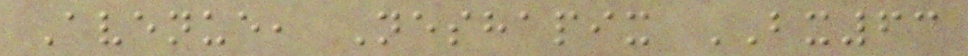Avenue, Neshapix BX63
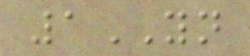1YN
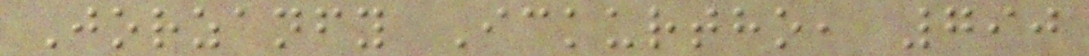Jorzanfy Ickurtho, 790
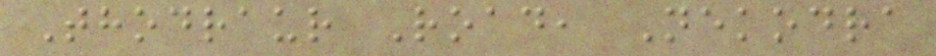Thodraur Road, Nekodra
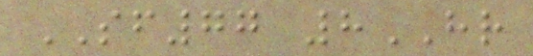SF77 8HR
